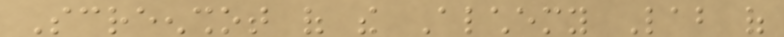Screenshot of the Alchemy Lab of
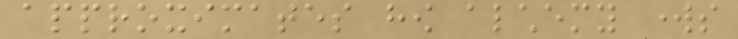approximates how alchemy works
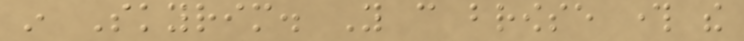in Skyrim. You can browse through the
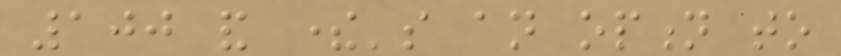100 and there's an option to
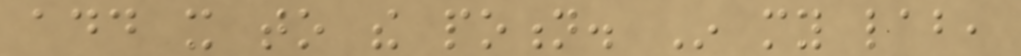add it to the potion. In my lab,
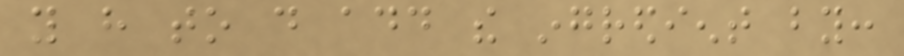you have to do add the ingredient by:
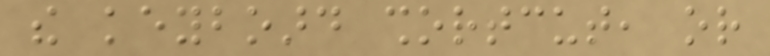the keyboard shortcut, or
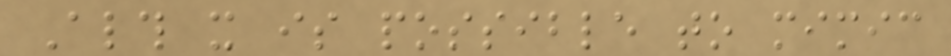Although it is possible to mimic
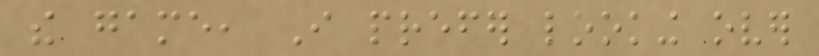the game, I prefer looking over
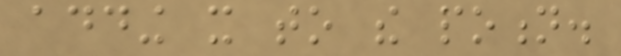adding it to the potion.
